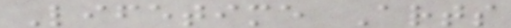Lifetime Arts
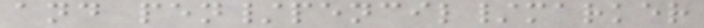and pen/pencil/marker
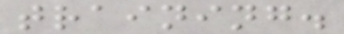training.
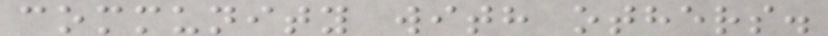community with others.
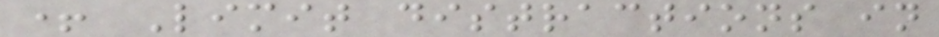+ Limit distractions in
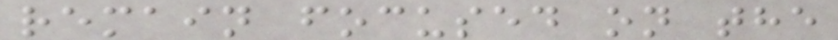remain focused on the
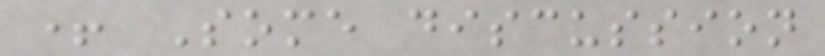+ Some discussion
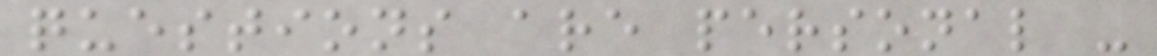questions are personal -
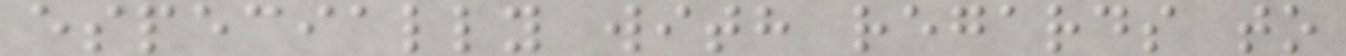especially with regards to
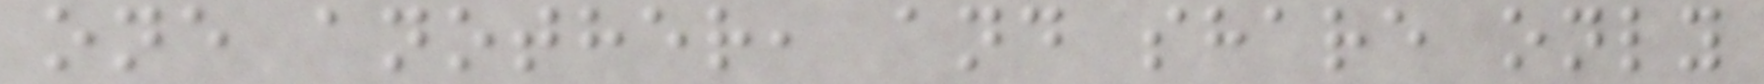one another, and share only
